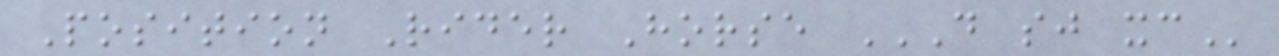Position Rider Horse D SJ XC
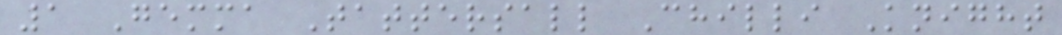1 Gemma Tattersall Chilli Knight
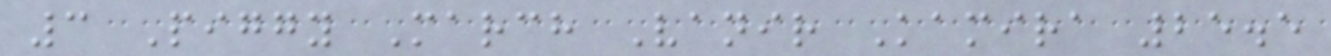3 Piggy March Vanir Kamira 25.5
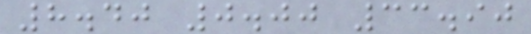8.40 0.00 33.90
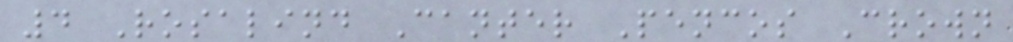4 Rosalind Canter Pencos Crown
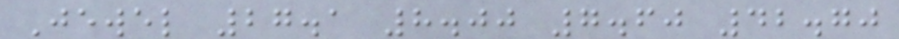Jewel 27.1 8.00 7.60 42.70
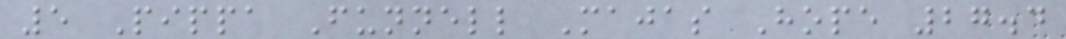5 Pippa Funnell Majas Hope 27.4
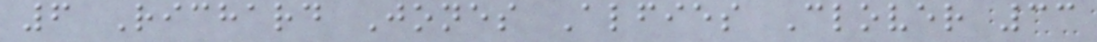6 Richard Jones Alfies Clover 33
